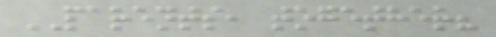PARENTS, together?
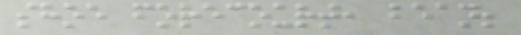shoe forecourt, bean;
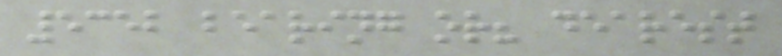5352 bearing or? dearest
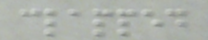clapped
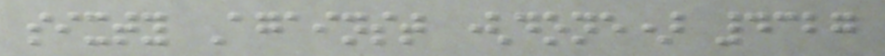sixty Against (done) 4327
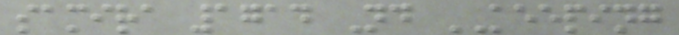samira 1714 Nd KEEPING
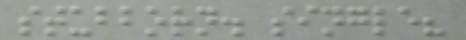stubborn. single?
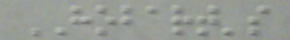HOBART's
